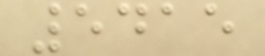5415
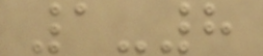1-8
